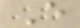E
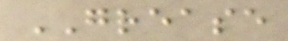GREASE
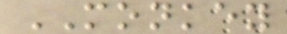MONKEY
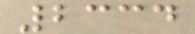2334
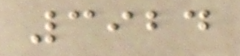3924
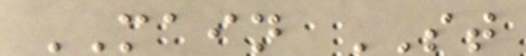MAIN ST
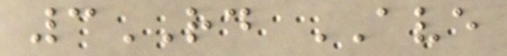3RD AVE
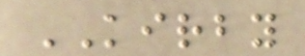KIRBY
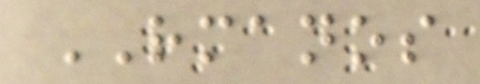RMANOS
